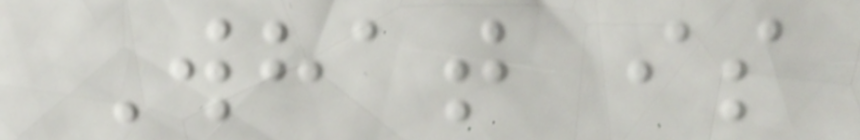What is
